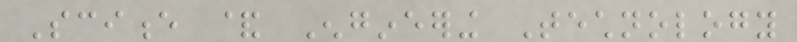Science & Engineering Technology
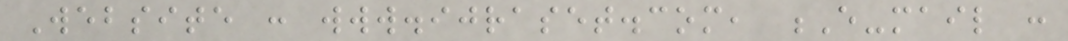Website : www.ijraset.com, E-mail :
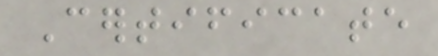Certificate
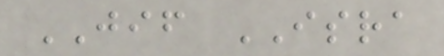JIF ISRA
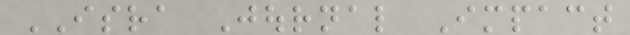ISRA Journal Impact
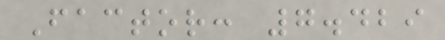Factor: 7.429
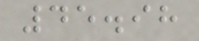45.98
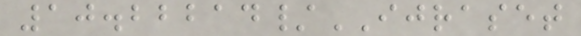10.22214/IJRASET
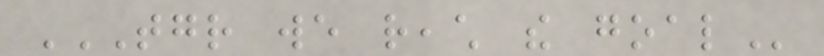TOGETHER WE REACH THE GOAL
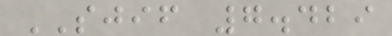SJIF 7.429
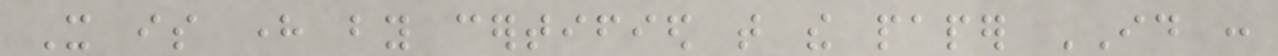It is here by certified that the paper ID :
